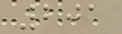201
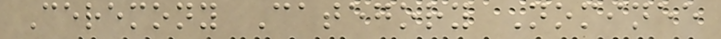Ceremony Category Nominee
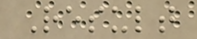Result
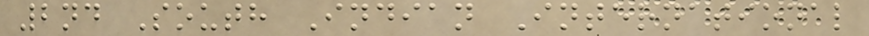2nd South Indian International
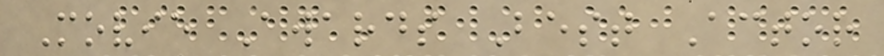Movie Awards Best Actor
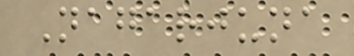Nagarjuna
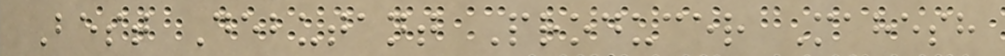Best Debutant Producer Mahesh
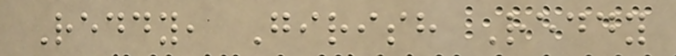Reddy, Girish Reddy
